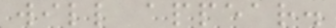will appear.
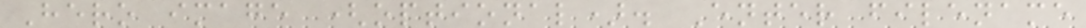Hero image (optional). Enter filename
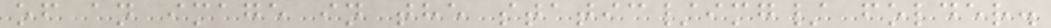of an image in the static/img/ folder.
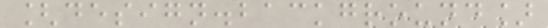[design.background]
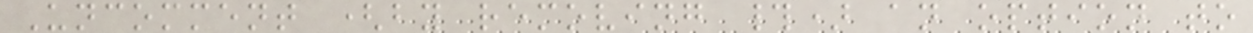Uncomment (by removing #) an option to
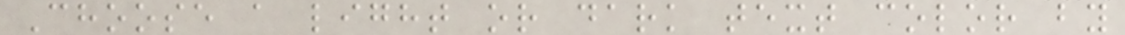Choose a light or dark text color by
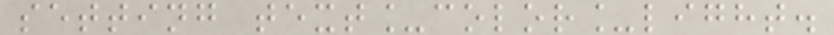setting text_color_light.
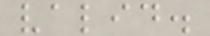valid.
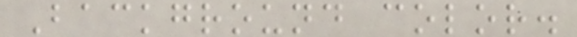Background color.
